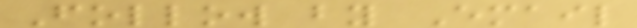Follow by Email
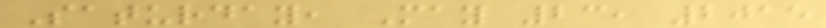Saturday, May 23, 2015
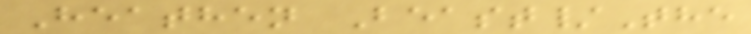Heathen Beast/The
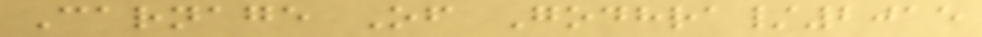Carnage Of Godhra/2015
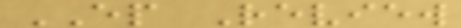EP Review
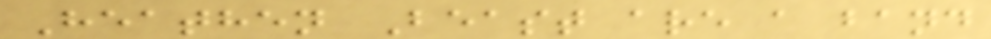Heathen Beast are a band
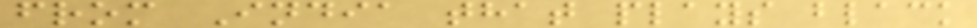from India that plays black
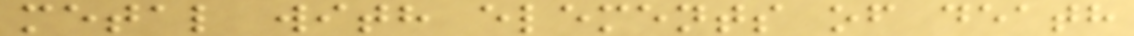metal with elements of death
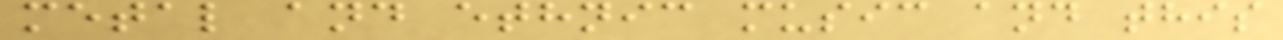metal and ethnic music and this
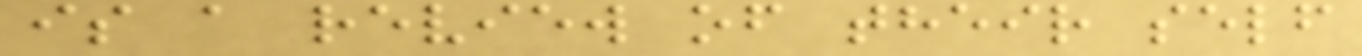is a review of their self
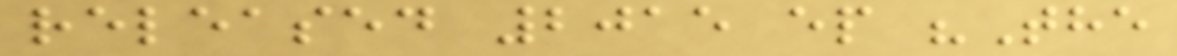released 2015 ep "The
